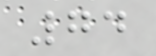74
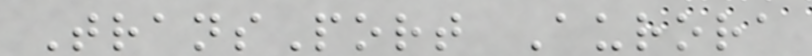TransPort Aurora
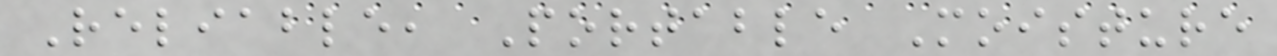Reliable, Portable Moisture
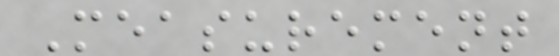Measurement
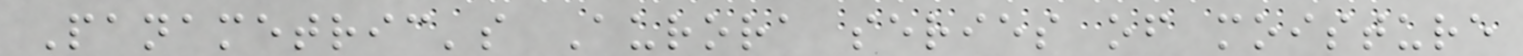Panametric's Aurora series of moisture
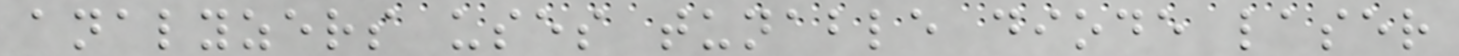analyzers uses tunable diode laser
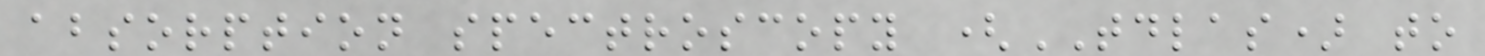absorption spectroscopy (TDLAS) to
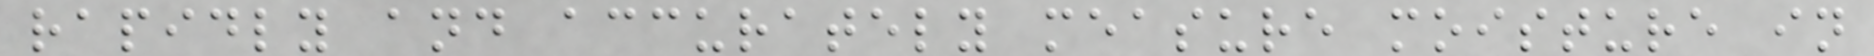rapidly and accurately measure moisture in
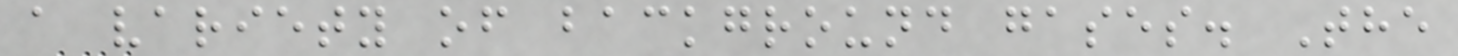a variety of background gases. The
